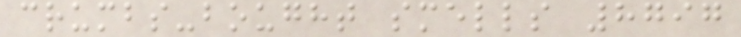crumbs-bought smells 8797
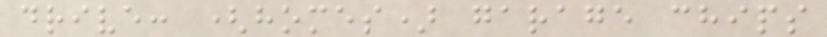drive: (homes) garage chips
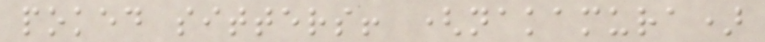poked sitters! (nakamura)
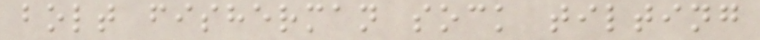bolt fisherman sock tilting
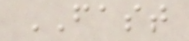FAST
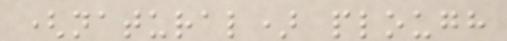(natural) plough
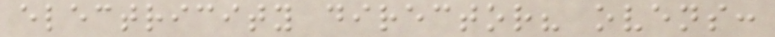electricity director? ovens:
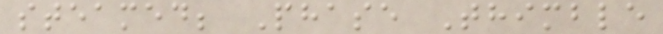steamed; Phase Thimble
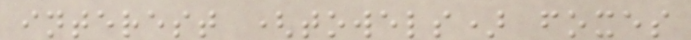interest (towels) foxes
